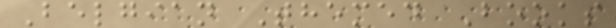Belgian Themed Books
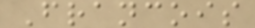Francois
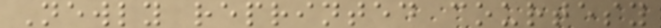Newly reprinted courtesy
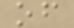of
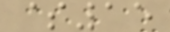$15
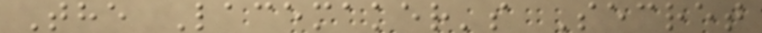The Lacemaker's Secret
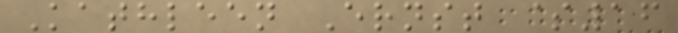Kathleen Ernst $16
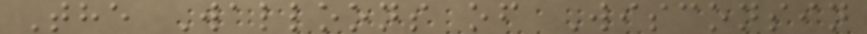The Walloons of Wisconsin
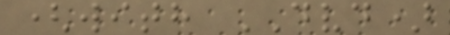(with DVD)
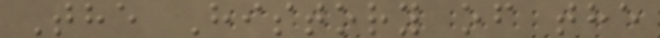The History of the
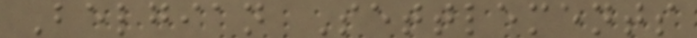Belgian Settlements
